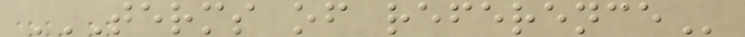TERMS OF REFERENCE
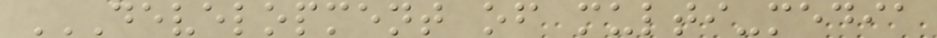DEVELOPMENT OF MULTI-MEDIA
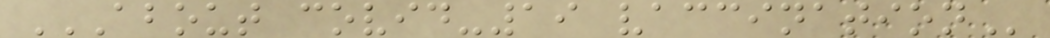ABOUT COVID-19 VACCINATION
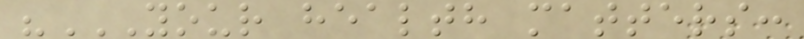"YOUR HEALTH MATTERS:
